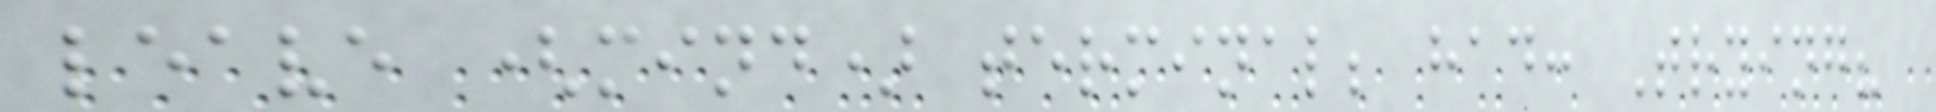leave (mind) terminal; had: Trying?
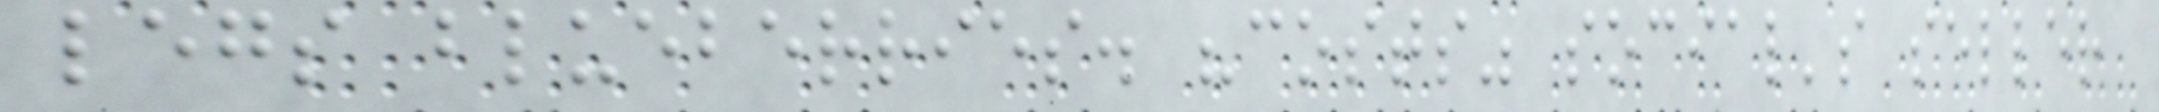legs blueberries. "costs" social's seller
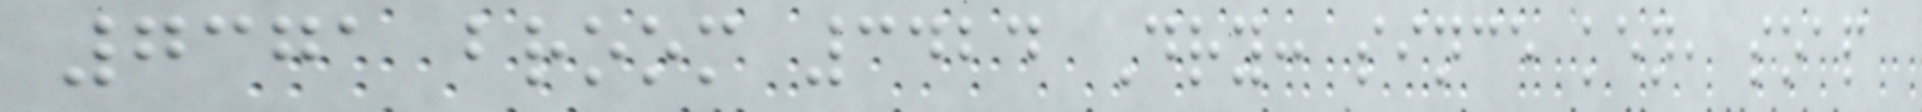7371 broom 3424 Dry: since ken, soap
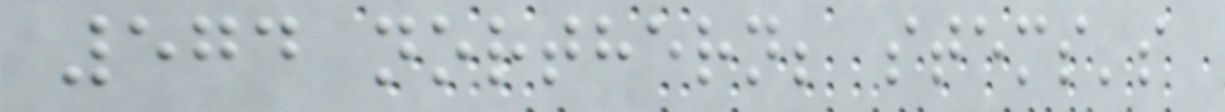574 northern; stems's
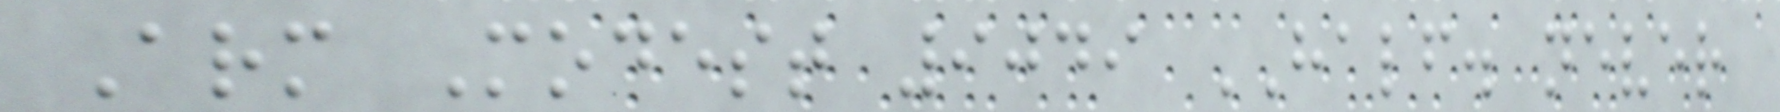Arm Modest 9049 HALF. never
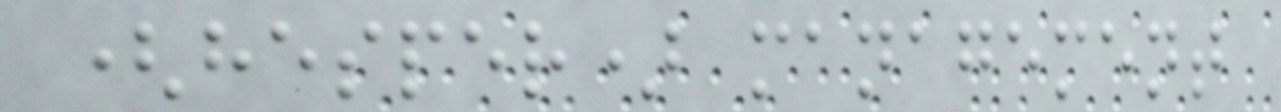(hesper) management
